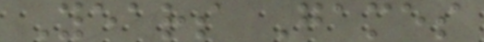Years Games
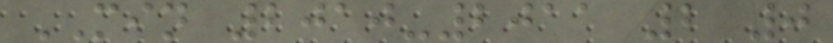MIN 2010-2011 2 0
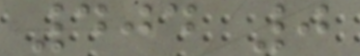404 0
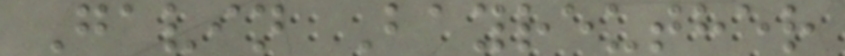Gavin Bayreuther
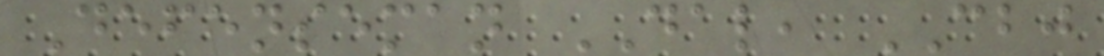Defenseman DAL, CBJ
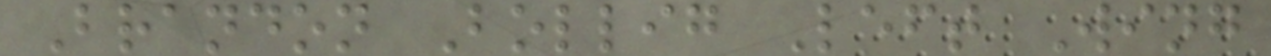Brandon Bollig Left Wing
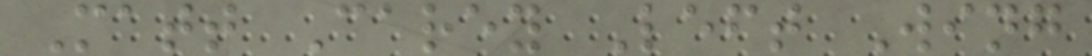Matt Carey Left Wing
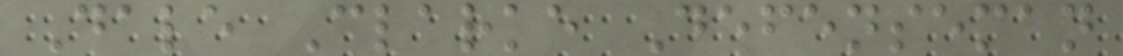Dale Clarke Defenseman
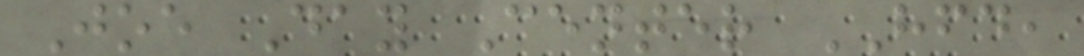Joe Day Center HFD,
